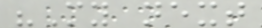"My next
